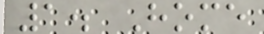1. Home
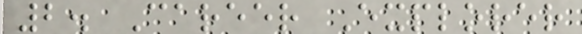2. Career Explorer
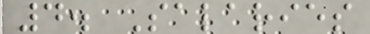4. Salaries
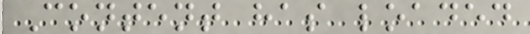Content has loaded
